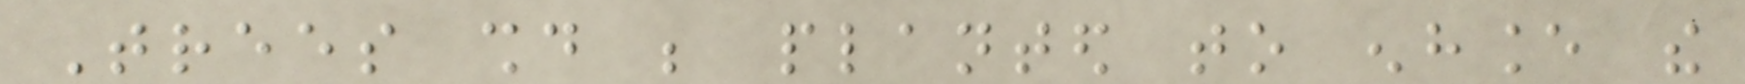Trees should be planted to enhance the
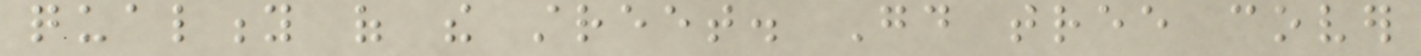quality of the street. Good tree cover
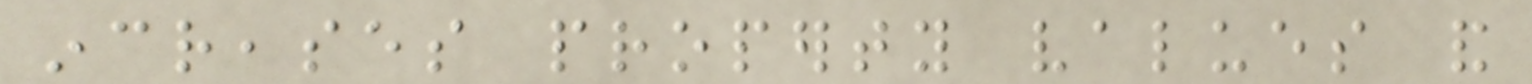increases property values and
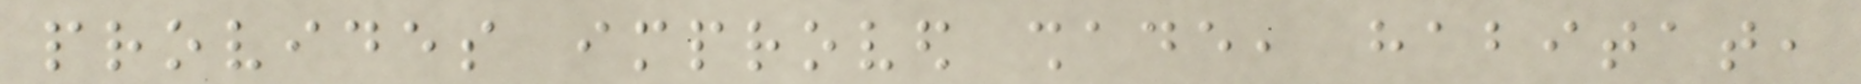provides improved shade, habitat,
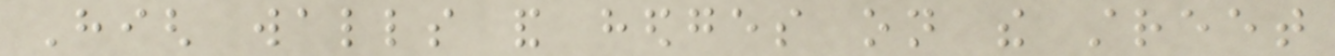High walls and hedges on the street
